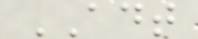ADT
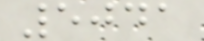5041
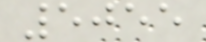5055
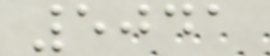5041
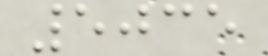5035
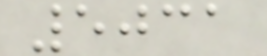5031
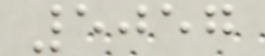5057
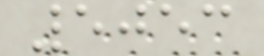5053
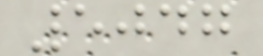5047
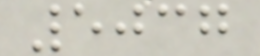5037
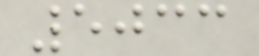5033
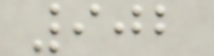902
